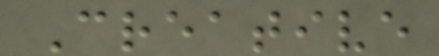Creative
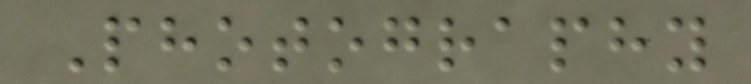Photography
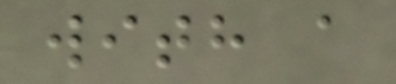with a
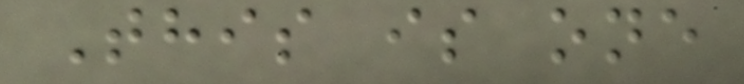This is one
